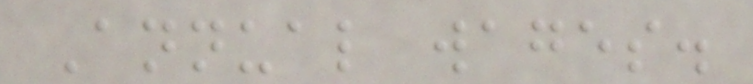Annual wages.
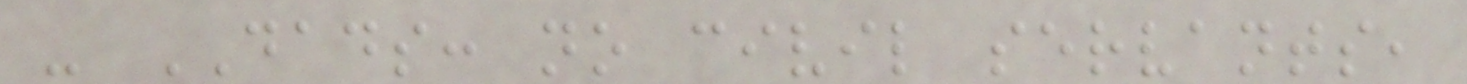- DADS: no civil servants,
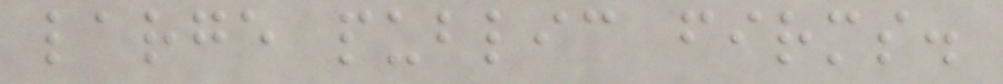large public firms.
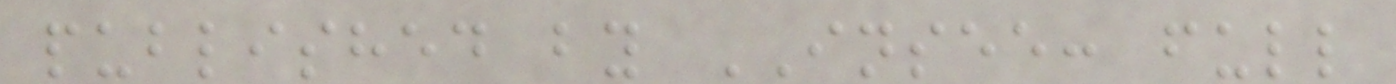published by INSEE: full
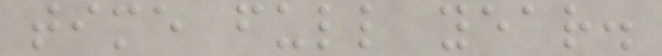time full year.
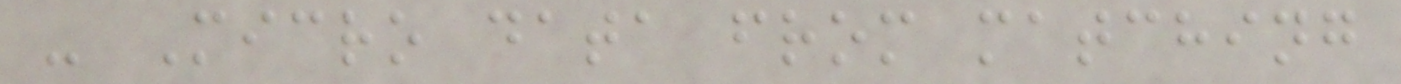- Micro data from matching
